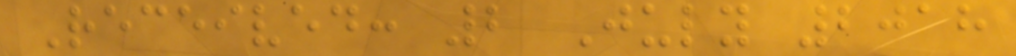Received: 2 July 2018
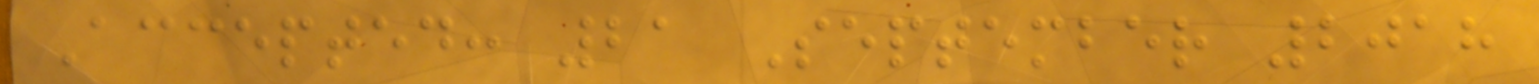Accepted: 21 September 2018
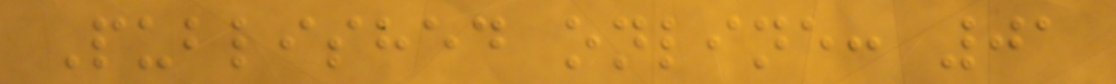Published online: 01
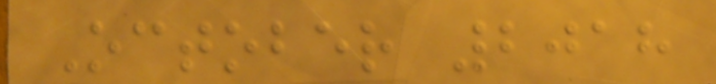October 2018
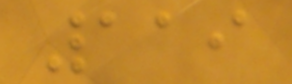119
